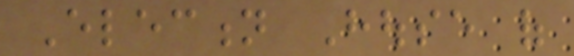Election House of
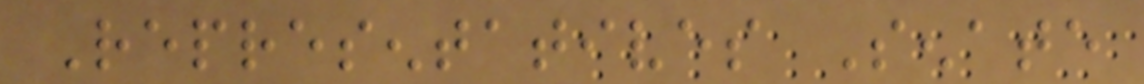Representatives Senate
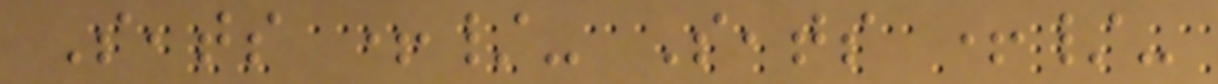Seats +/- Seats +/-
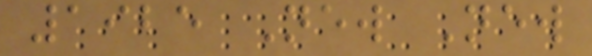1925 New New
